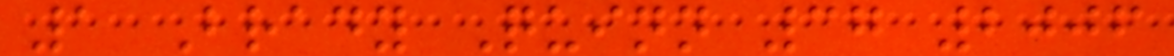1 Brady Quinn 37 2006
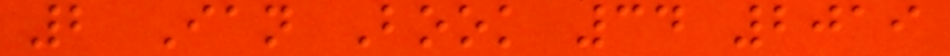2 Ian Book 34 2019
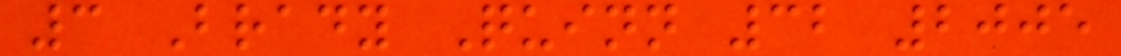3 Brady Quinn 32 2005
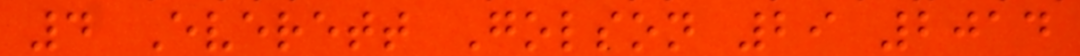4 Everett Golson 29 2014
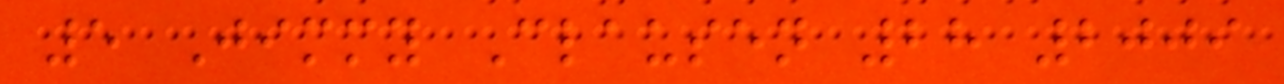5 Jimmy Clausen 28 2009
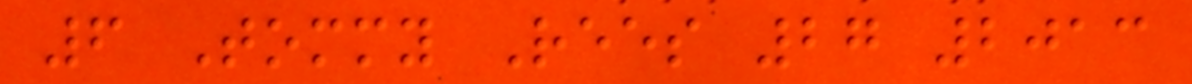6 Tommy Rees 27 2013
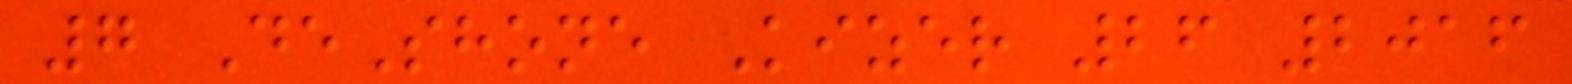7 DeShone Kizer 26 2016
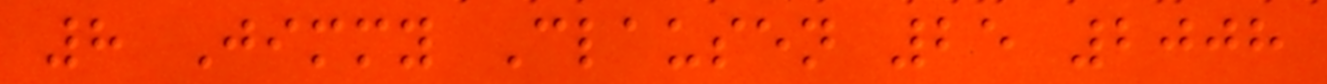8 Jimmy Clausen 25 2008
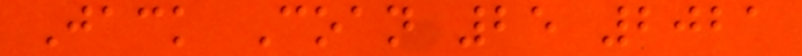Jack Coan 25 2021
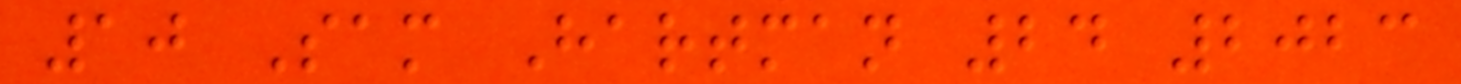10 Sam Hartman 24 2023
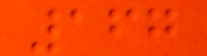167
